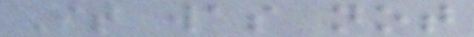It was not
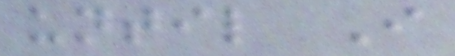until I
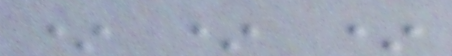* * *
